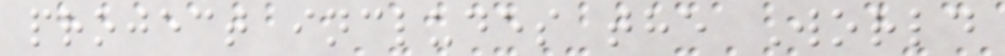project includes the World
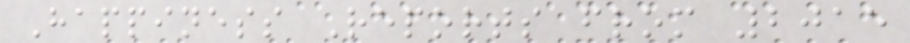Happiness Reports from 2015
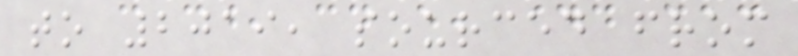to 2019, sourced from
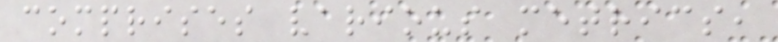comprises various metrics,
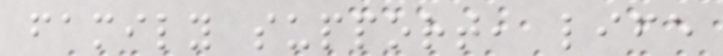family support, life
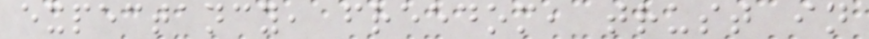expectancy, freedom, trust in
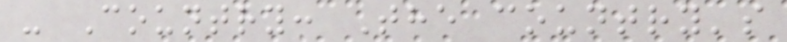- Country: The country's
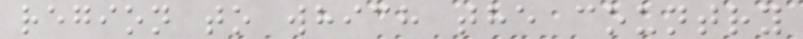region to which the country
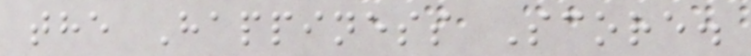the Happiness Score.
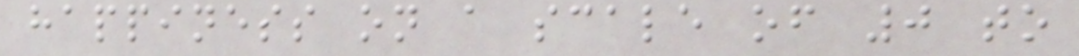happiness on a scale of 0 to
